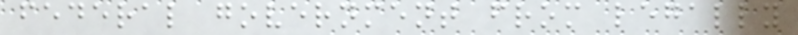federal government from legally
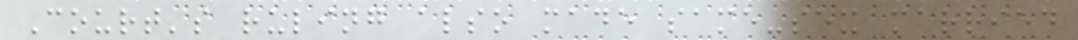Court's ruling also made same-sex married
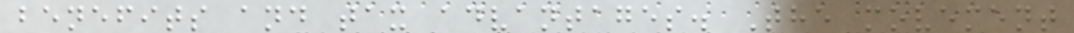benefits and tax advantages. The movement
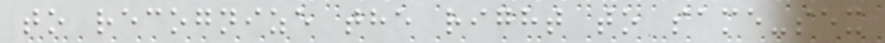to recognize the right to same-sex
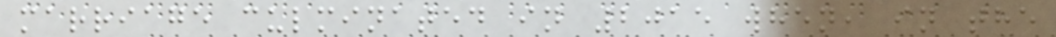marriage culminated in 2015 when, in the
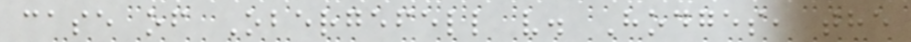case of Obergefell v. Hodges, the
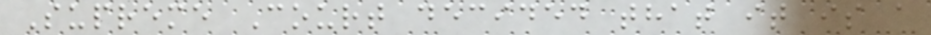Supreme Court decided that it is a
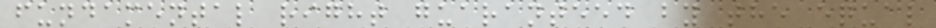fundamental right guaranteed by the equal
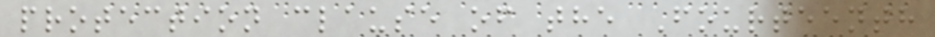protection clause of the Fourteenth
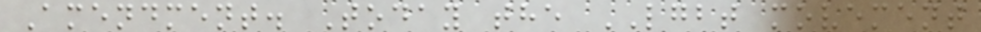Amendment. Today the LGBT movement
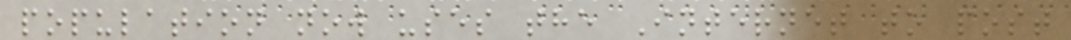population now uses the Internet to post
